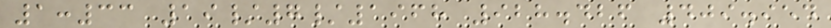1:33 19/7/1968 928.426 409.954
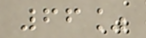66%
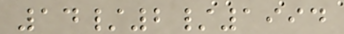14/2/1994
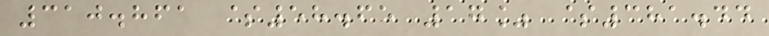310.861 $58.65 17% $381.44
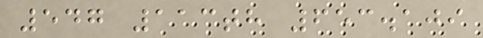547 113th 653.109
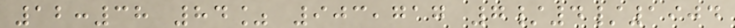12:38 84% 903,717 7/4/1904
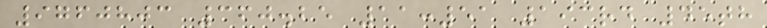9760803 360.25 11:51 193rd 45th
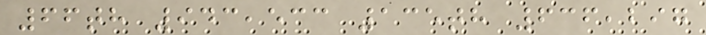66th 943,533 135th 636,297
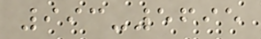993-5695
